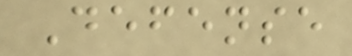Defense
